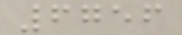6756
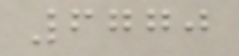6770
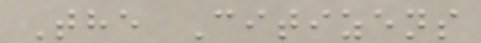The Citizens
